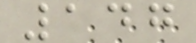147
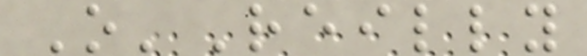O'Reilly
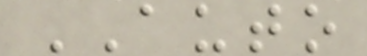AUTO
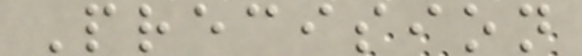Precision
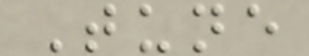Tune
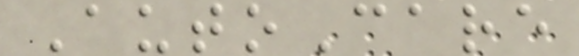AutoCare
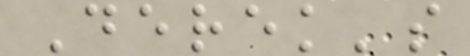Derek's
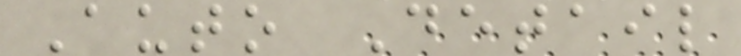Auto Detail
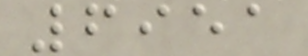6951
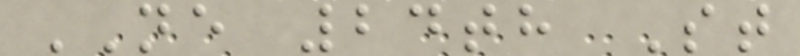NE 24th St
